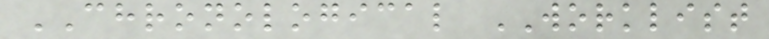CHRONOLOGICAL WORKLIST
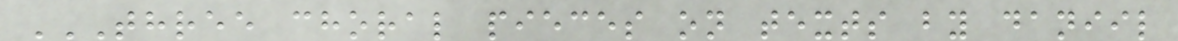THREE CHORAL PIECES ON TEXTS BY DANIIL
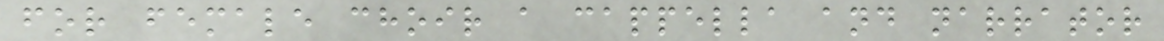for female choir a cappella and narrator
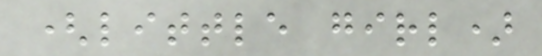(little girl)
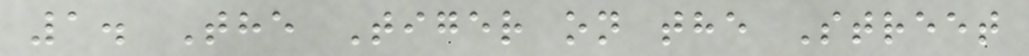1. The Tiger on the Street
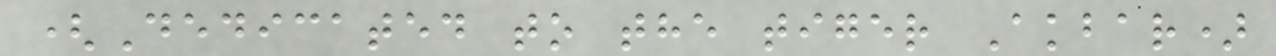(Dedicated to the tiger Akbar)
